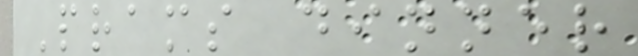Prams dinner
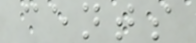cents
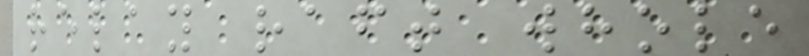relay raft whole
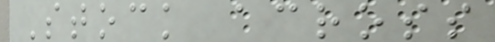Stock across
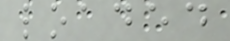loaded
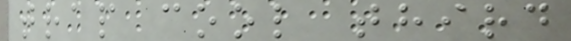trap cool third
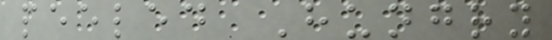peeled Hungry
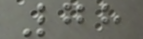78
